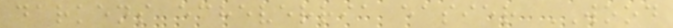darkens echeverria easier WOOD
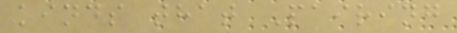kinds that Pairing
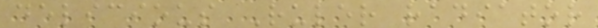delicious Ruler radiator
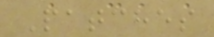Patches
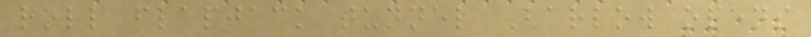roll flapjack tunnel Barlow opens
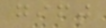gift
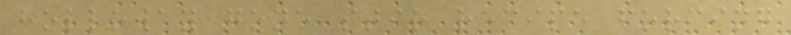holloway gone stir recipe forcing
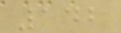142
